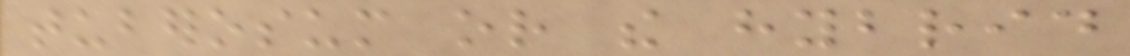tuberosum or the hybrid
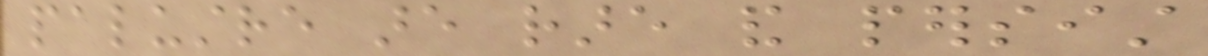palustre are rare and persist
